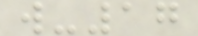w-17
